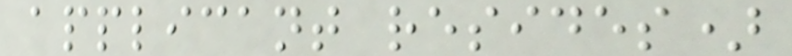applicant resides)
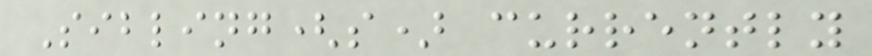Sibling(s) currently
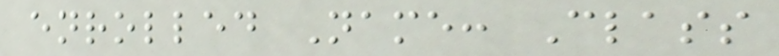enrolled Name: Class
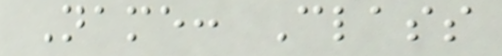Name: Class
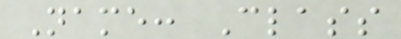Name: Class
